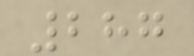287
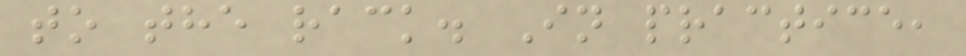to the rack. In practice,
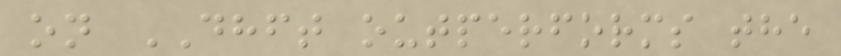on DHFT outperforms the
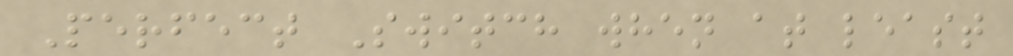Perfect Switch when at least
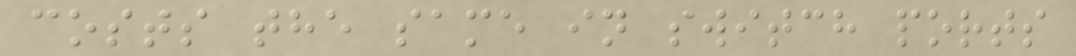costs the same in switch ports
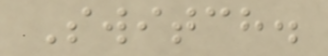Switch.
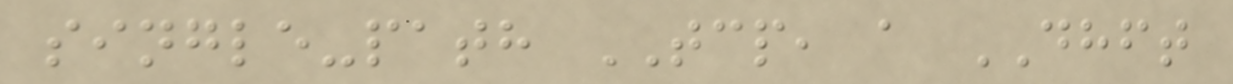single-path TCP, a DHFT
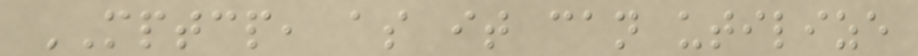MPTCP, as it can utilize
